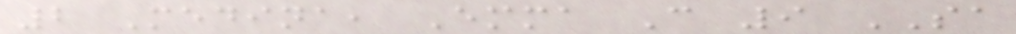2 Medina, Emma C 9 SA
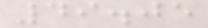49.05
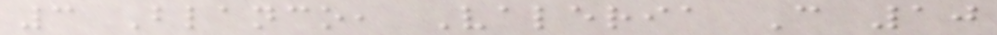3 Blanco, Valeria C 10
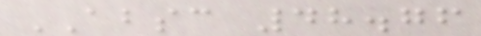ABSC 48.76
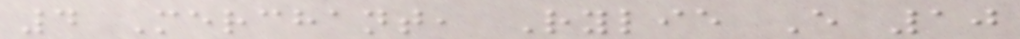4 Merchant, Rylie E 10
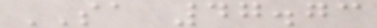SA 47.73
